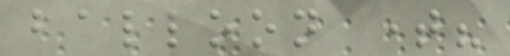balloon time?
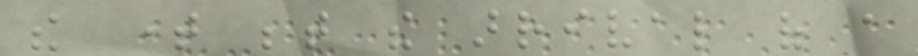the time between the arrival of a
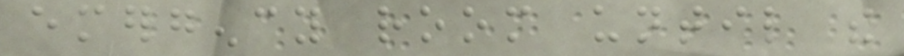emergency room until the
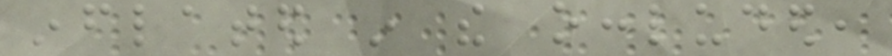inflated in the occluded,
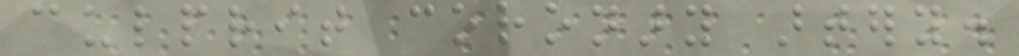culprit coronary artery.
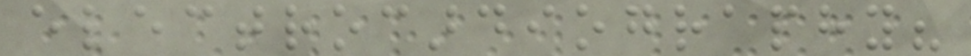electrocardiography?
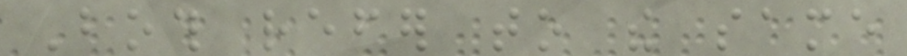Both refer to the same
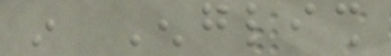in English
